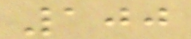100
